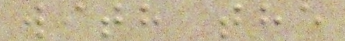with the
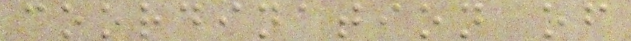coordination of
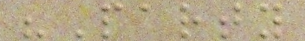"Party
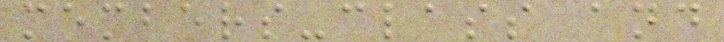members-class and
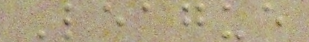League
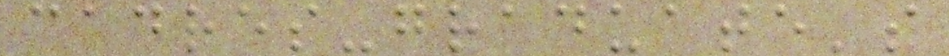cadres-graduate's
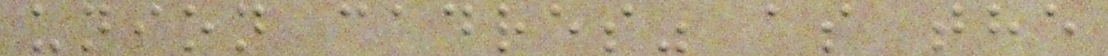union cadres" as the
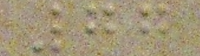77
